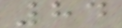84
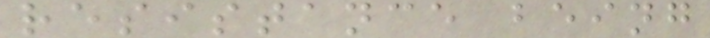resistance being
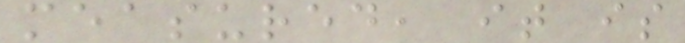measured, it is
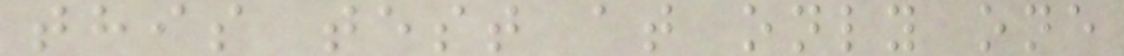this test at only one
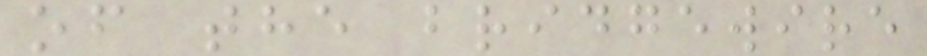of the bridgewire
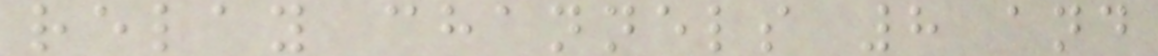relay channels 8 and
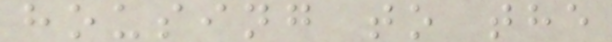housing to the
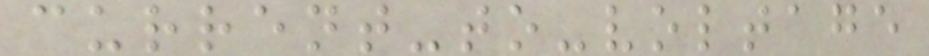current-to-voltage
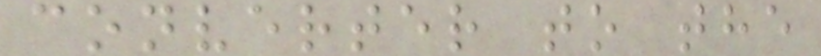converter to the
